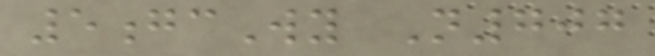5gcWy N707
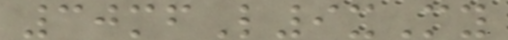30mfL9xMy
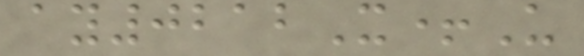ay0212X+U
